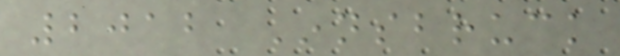2012 Innsbruck
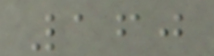160
